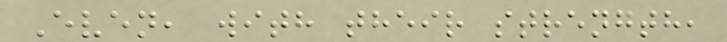Even, with their strength,
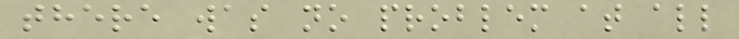there was no problem at all
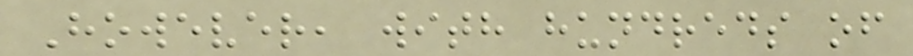However, with hundreds of
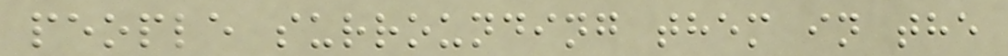people surrounding them in the
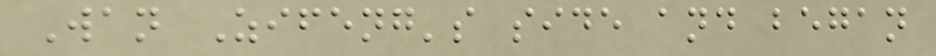Wan Zifeng's side and began
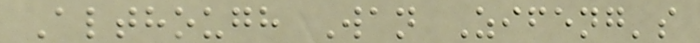Although Wan Zifeng's
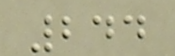244
